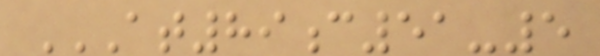AT89C51-5
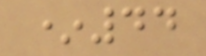*44
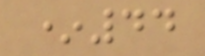*44
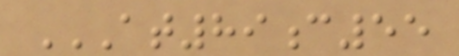AT89C55
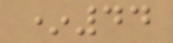*44
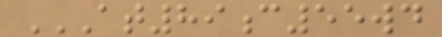AT89C55WD
